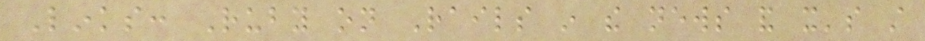Links: Ruby on Rails in the news and it's still
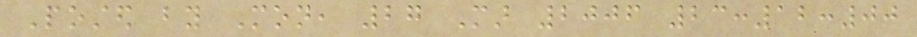Posted by Mon, 27 Mar 2006 23:12:00
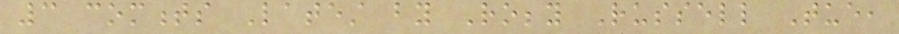3 comments Latest by Robby Russell Tue,
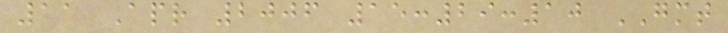11 Apr 2006 15:29:10 GMT
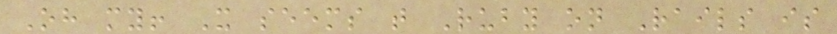Oh my! It seems that Ruby on Rails is
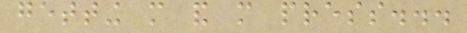getting more and more press...
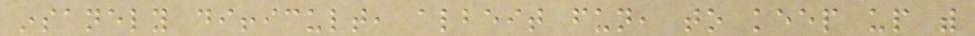insanely difficult, albeit fun, to keep up with
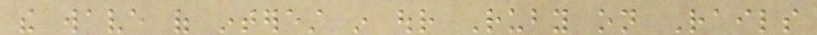the wave of interest in our Ruby on Rails
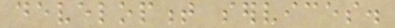development services.
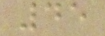45
